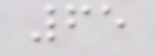65
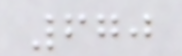670
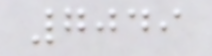7049
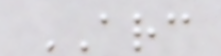ARC
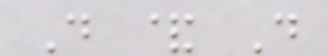D & D
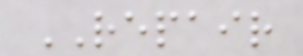REPAIR
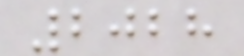2028
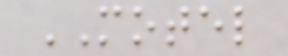MOTEL
